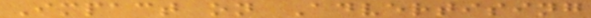Impact on Advertising
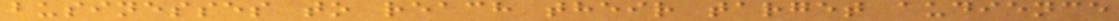businesses to reach their target audience
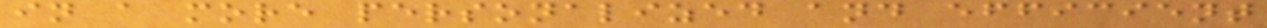in a more personalized and efficient
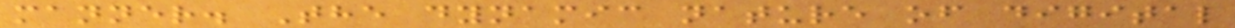manner. The dynamic nature of digital
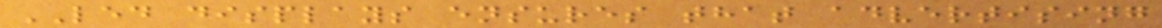LED displays ensures that advertising
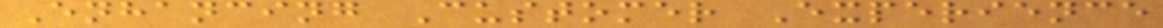Enhancing Customer Experience
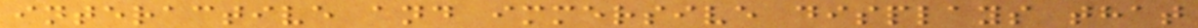interactive and immersive displays that
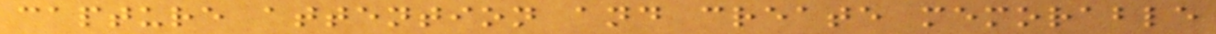capture attention and create memorable
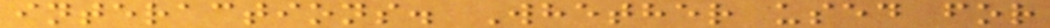interactions. Whether used for
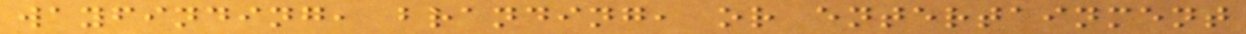wayfinding, branding, or entertainment
